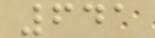641
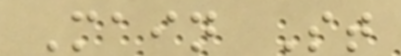Main St
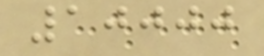10000
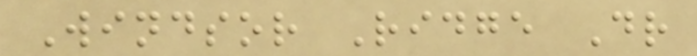Windsor Ridge Dr
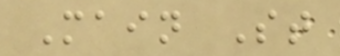Main St
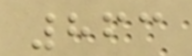863
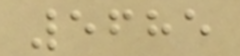5685
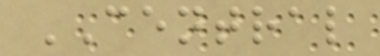CENTRAL
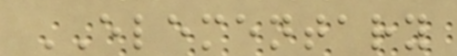ELEMENTARY
